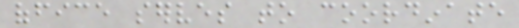office serves to coordinate
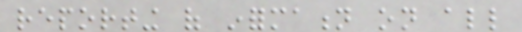reporting of information on all
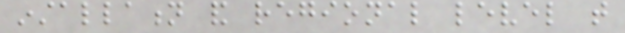installation and regional level that
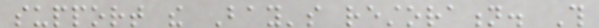support the Bay's restoration. This
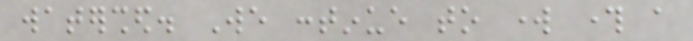watershed. We continue to work through a
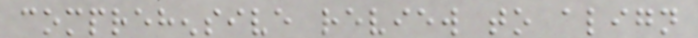comprehensive review to align
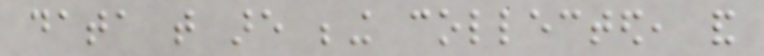data that are being collected, and
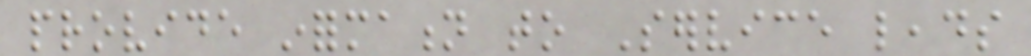provide information to Service leads
